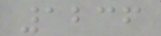1236
